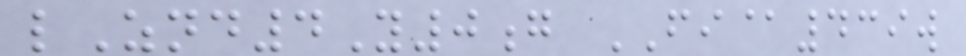lZnd4Y0g FI@439w
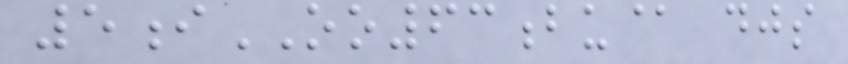5iOO63bu@ djs
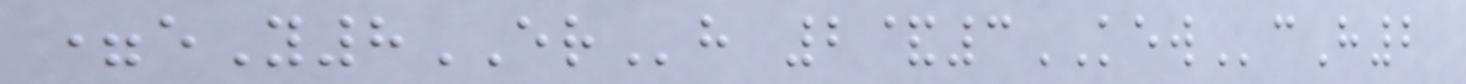=eY8ERh 2&3KEWcH2
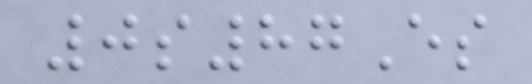0s87Es
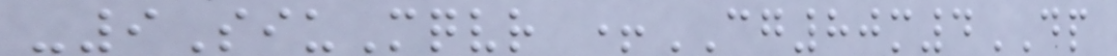-9SiuMqvr +CG80m4DP
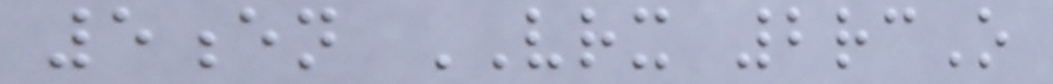5en VRX 2rcO
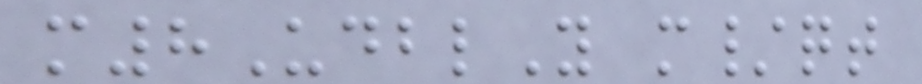m8UdblY m/qt
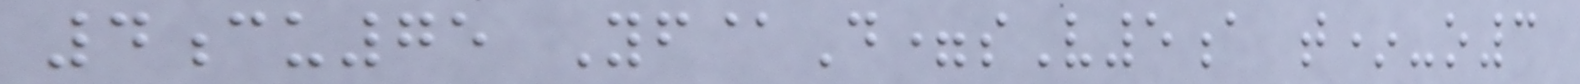4cu75 Yf@D=sV5a t*-o3
